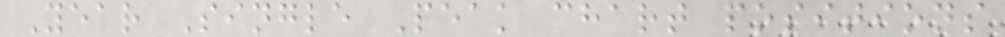Year Single Peak chart positions
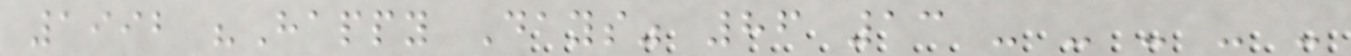1992 "Happy Days" 86 13 - - - - -
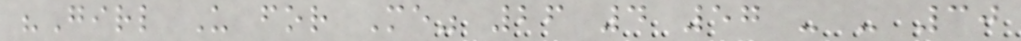"Girl U for Me" 26 4 57 - - 30
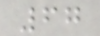67
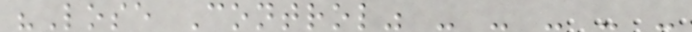"Lose Control" - - - - -
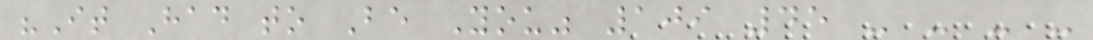"It Had to Be You" 109 45 - - - -
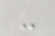-
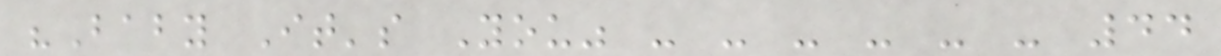"Baby It's You" - - - - - - 44
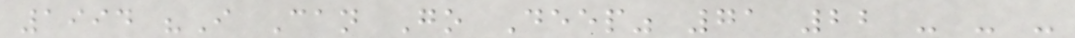1994 "I Can Go Deep" 71 22 - - -
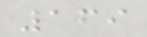169
